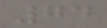74
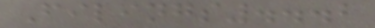Filings...2
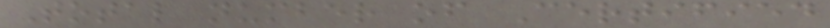Total number of Certified
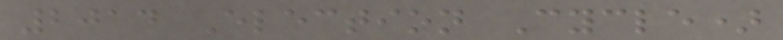2014 Election Cycle)
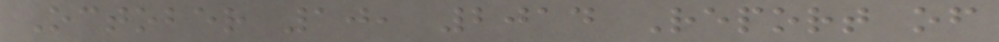October 10, 2014 Report of
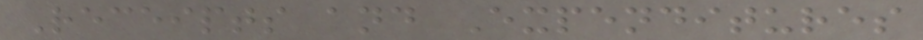Receipts and Expenditures
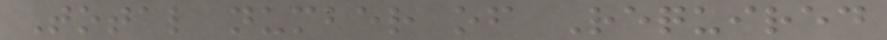Total number of Required
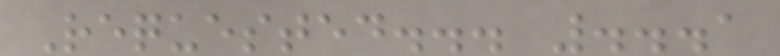Requested... ...1
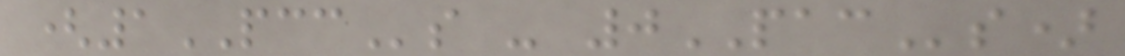(1PCCs - 0PACs)
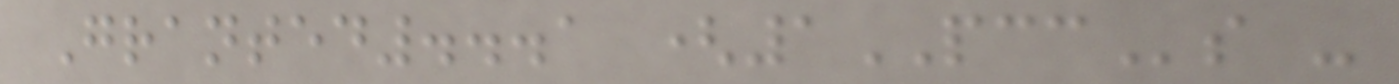Granted...1 (1PCCs -
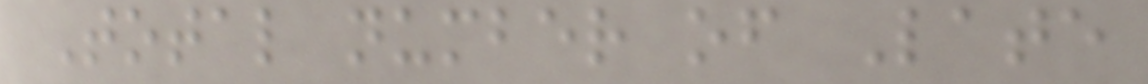Total number of Late
